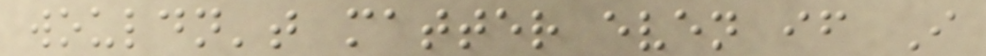wouldn't matter even if I
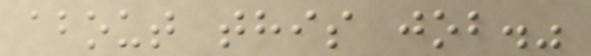about this job."
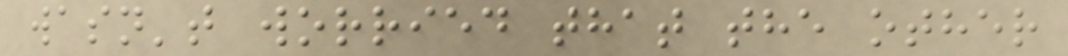wasn't worried that the other
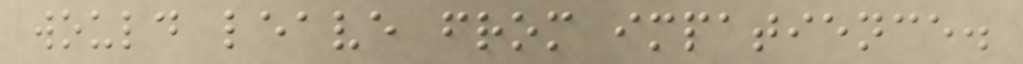would leave from impatience.
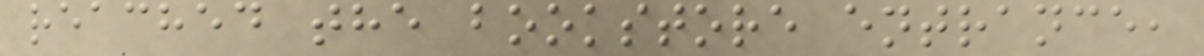reached the bookstore entrance,
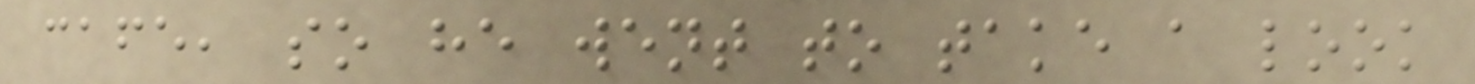cafe, so he went to take a look
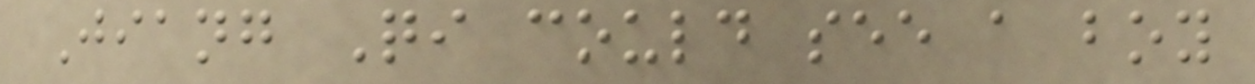Jiang Qi could see a boy
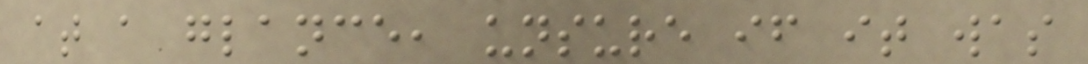at a glance, unsure if it was
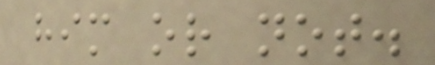him or not.
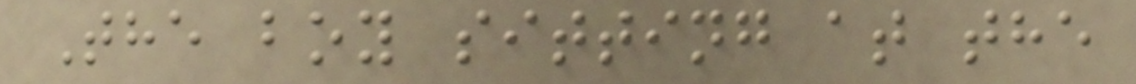The boy sitting at the
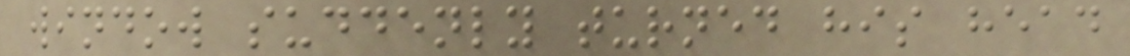window suddenly turned his head
